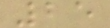25
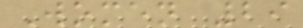Women 29
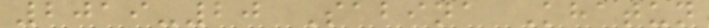2019-20 Sabina Khatun
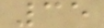35
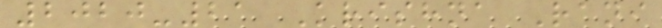2020-21 Krishna Rani
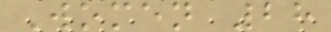Women 28
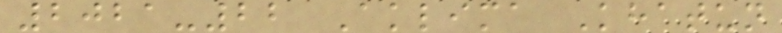2021-22 Aklima Khatun
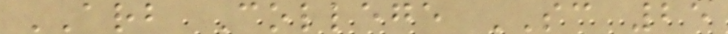ARB College SC 25
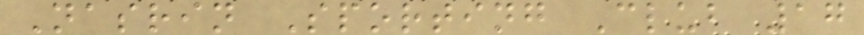Nasrin Sporting Club 17
